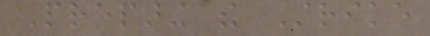Preparing the Strike
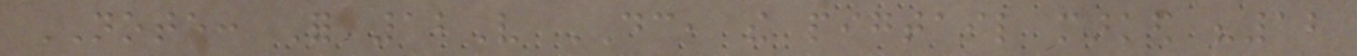NOTE: For 12V DC, the pigtail marked "12
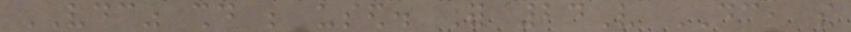VDC" should be used. For 24V DC, the
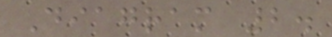Diagram 2.
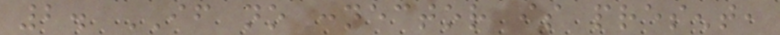2. IF no connector is present,
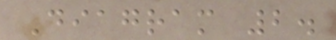Diagram 2.
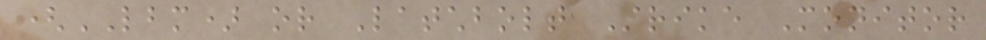(LBM) or Latchbolt Strike Monitor
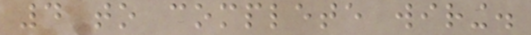4 to complete wiring.
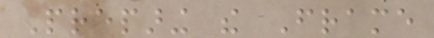Preparing the Frame
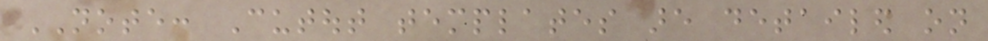NOTE: Cutout templates are detailed on
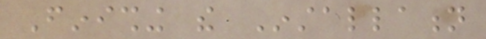Finishing the Installation
